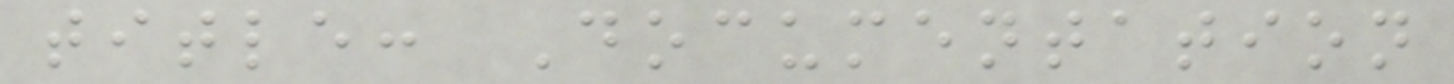title: Documentation
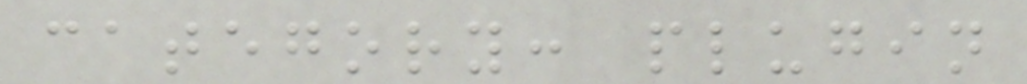category: plugin
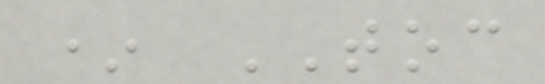* TOC
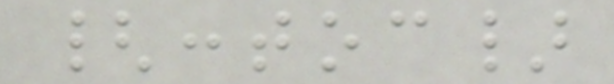{:toc}
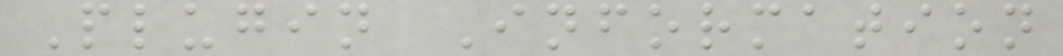Plugin Information
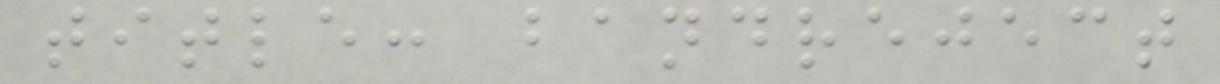title: bandreject
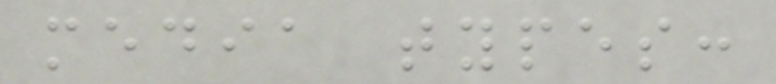media types:
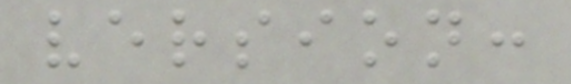version:
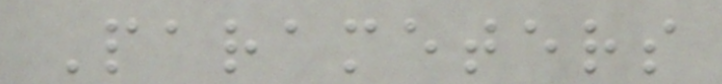Parameters
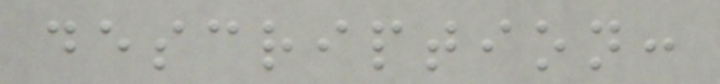description:
